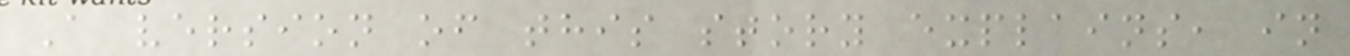A version of this story explains, in
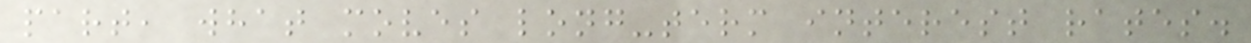part, what moves long-term interest rates.
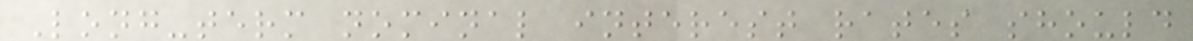Long-term nominal interest rates should
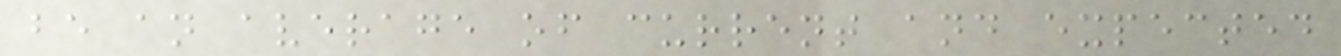be an average of current and expected
